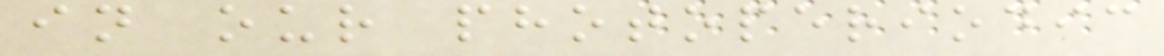in our photoperiodic
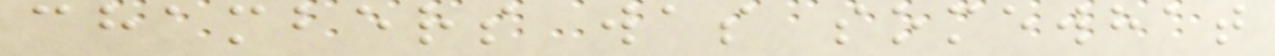chambers was somewhat
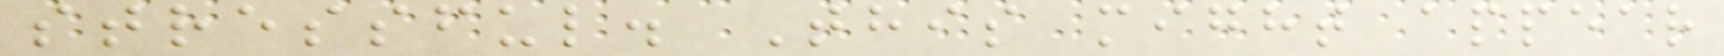stressful. This might appear
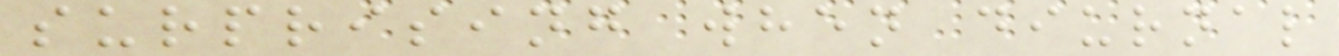surprising when diurnal
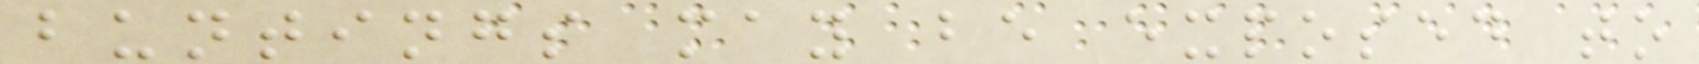buntings may be exposed to
